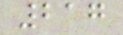217
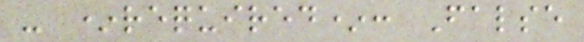- *required*: False
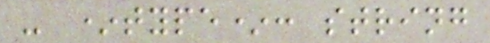- *type*: string
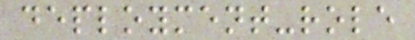deployment-role
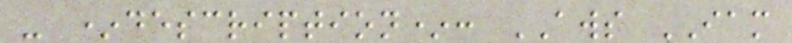- *description*: AWS IAM
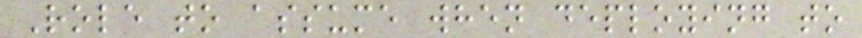Role to assume when deploying to
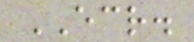ECR.
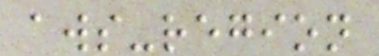aws-region
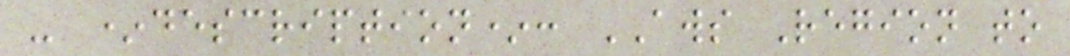- *description*: AWS Region to
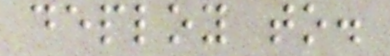deploy to.
